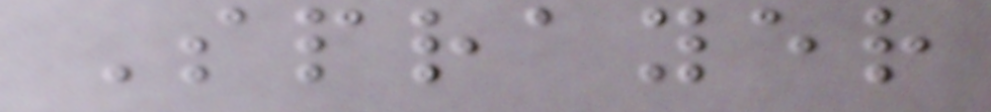Sprayer
